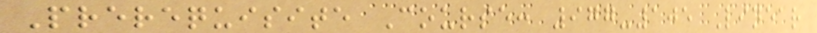Prerequisite Course: 977-105 Linear
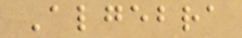Algebra
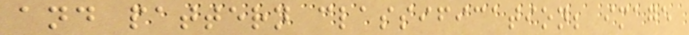and pattern classification; image
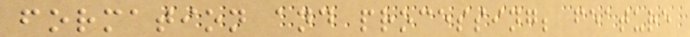formation and processing; feature
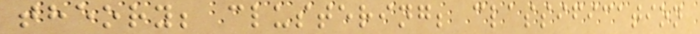theory; clustering; classification
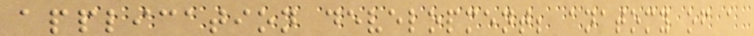application development; anatomy of a
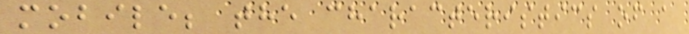mobile; the characteristics of a
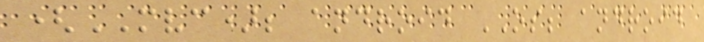(MVC); android OS; android
